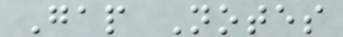Gap Notes
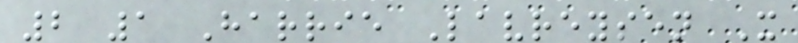2 1 Harrie Lavreysen X
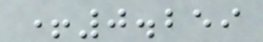+0.259
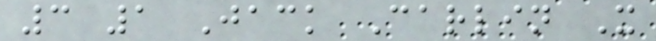3 1 Jack Carlin X
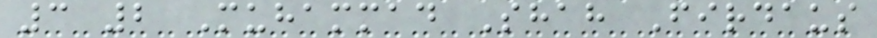3 2 Muhammad Shah Firdaus
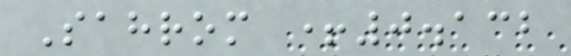Sahrom +0.132
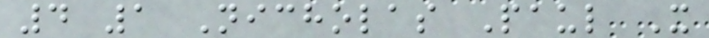4 1 Nicholas Paul X
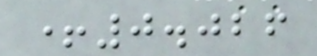+0.026
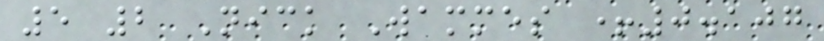5 2 Nick Wammes +0.107
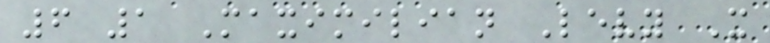6 1 Maximilian Levy X
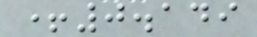+0.149
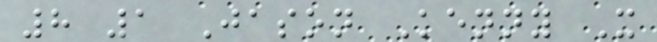8 1 Jason Kenny X
